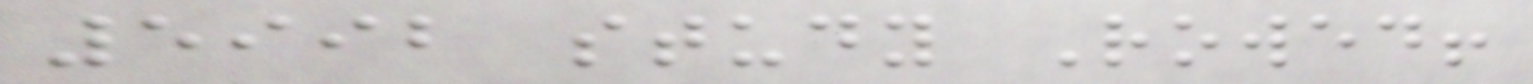5992 study Rowed!
